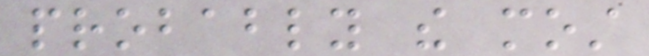probably the most
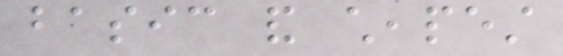basic and cheapest
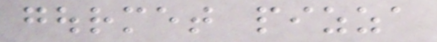gourmet pizza
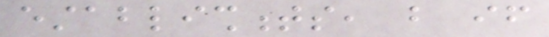establishments, but if
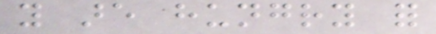you are hungry for
